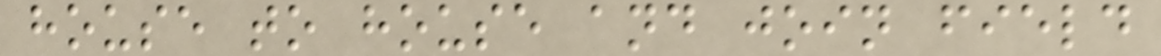house to house and join field
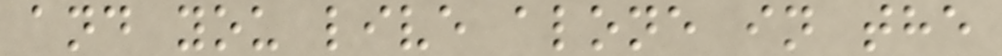and you live alone in the
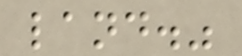land."
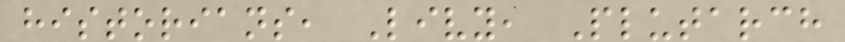historians, Livy, Plutarch
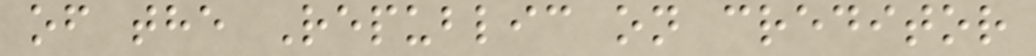of the Republic on creditor
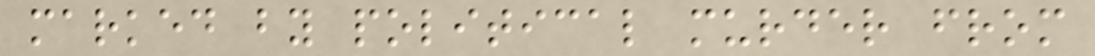marked by political murder from
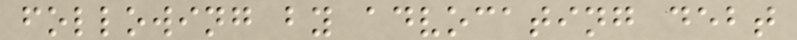following by advocating debt
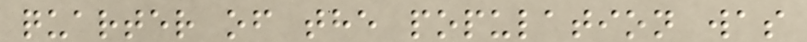quarter of the population was
